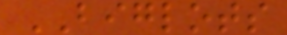BIGLOTS
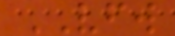VFW
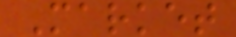Market
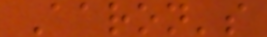Aaron's
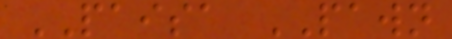PAISA PAWN
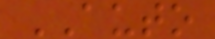AUTO
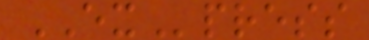EXpress
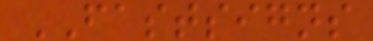FASTSIGNS
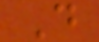D
